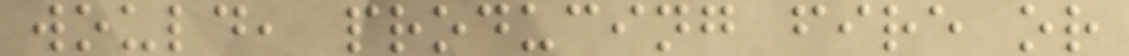would, producing fire or
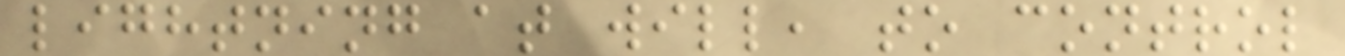lightning at will, to control
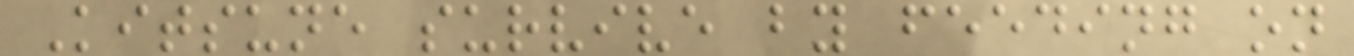Kitsune survive by feeding on
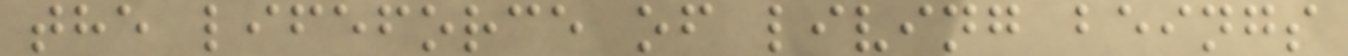the lifeforce of living beings
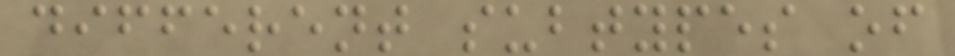different subtypes of
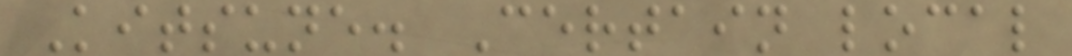Kitsune. Certain local
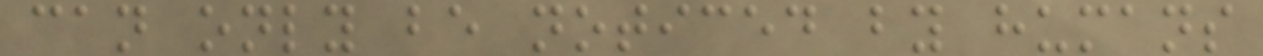can only be noticed by humans
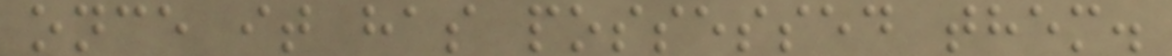once it has possessed them.
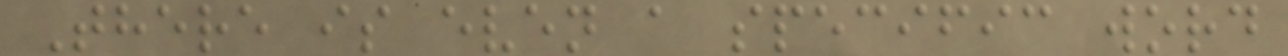There is even a specific word
